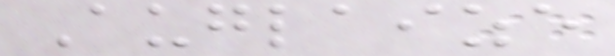Auglaize
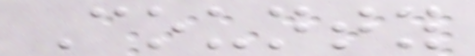County
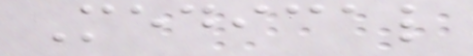Medical
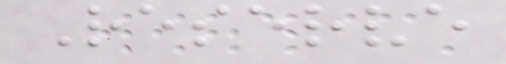Reserve
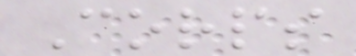Corps
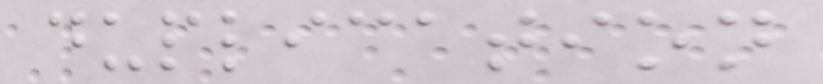duplication
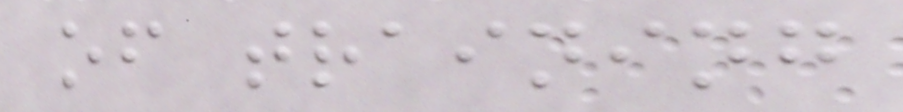of training
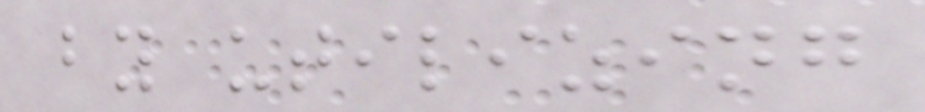by utilizing
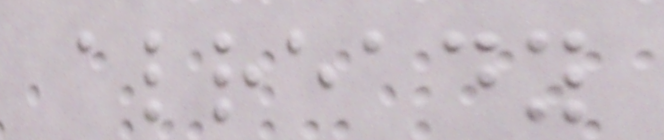already
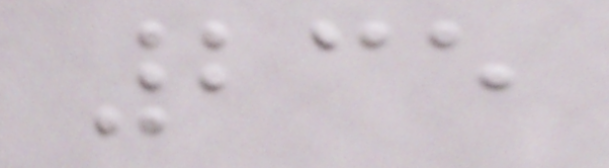235
